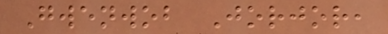Gwenwob Jorjor,
